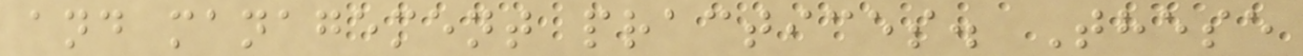and management practices. These
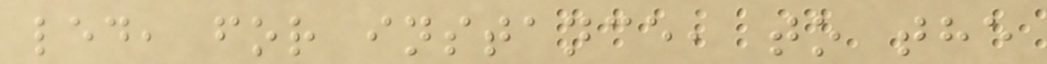led, for instance, to the
